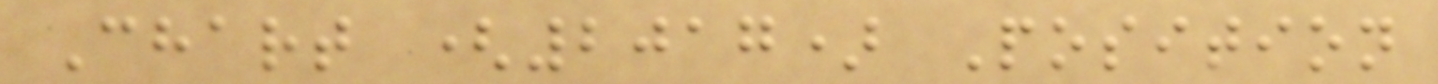Chart (2017) Position
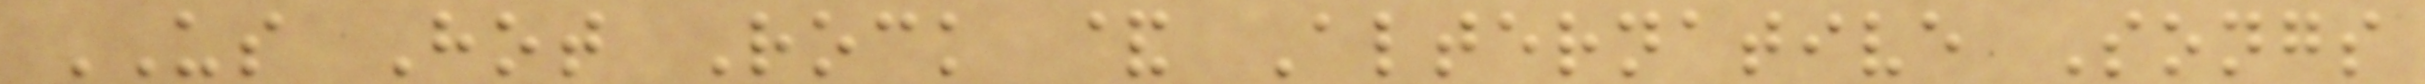US Hot Rock & Alternative Songs
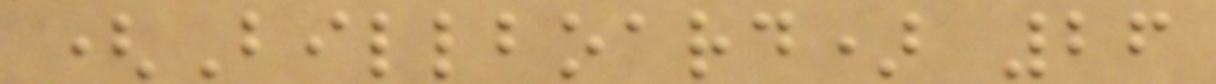(Billboard) 26
